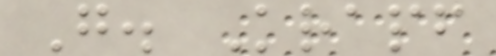G. Krapf
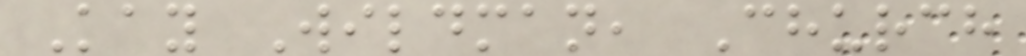Kay Wildman, Church
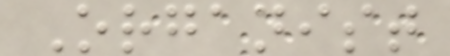Organist
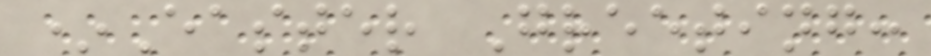*Easter Greeting:
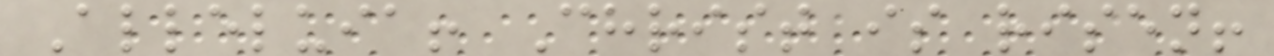Alleluia! Christ is risen!
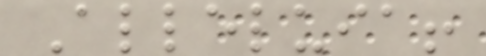Alleluia!
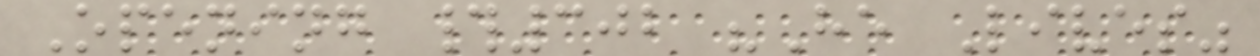Opening #302 "He Lives"
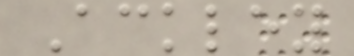Ackley
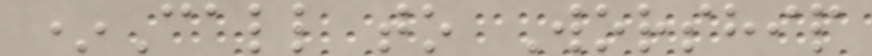*Call to Worship
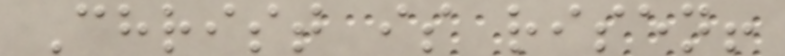Christ is risen!
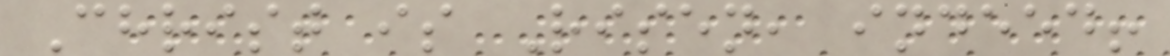Christ is Risen, indeed!
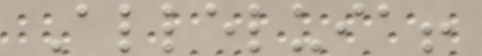Alleluia!
